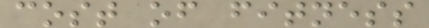cost of fitness
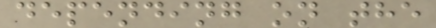depending on the
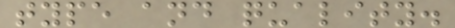type and quality.
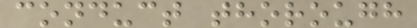conduct thorough
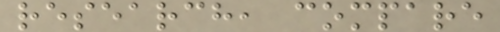research, compare
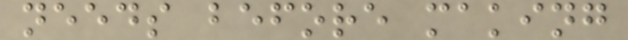needs before making
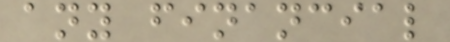any financial
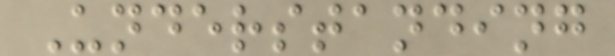Understanding
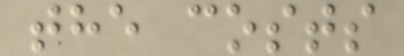the costs
